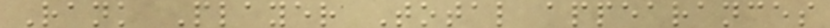Rank Player Total appearances
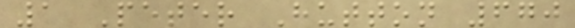1 Peter Hutton 670
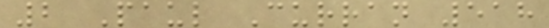2 Paul Curran 518
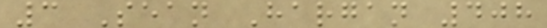3 Sean Hargan 408
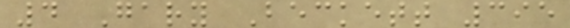4 Gary Beckett 395
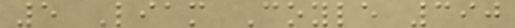5 Liam Coyle 390
